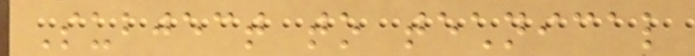Subject to technical
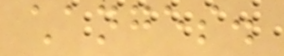changes.
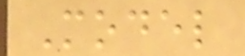Model
